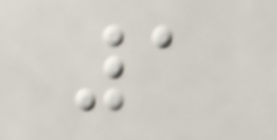1
